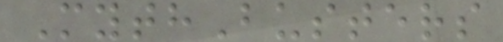MythBusters
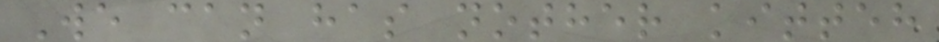We can has nother kitteh
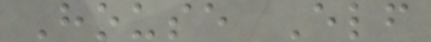House Elf
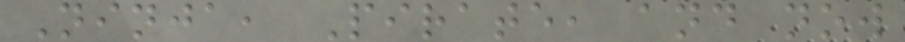Ninja, Pirate, and now
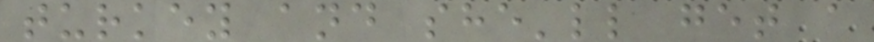turkey and she'll get a
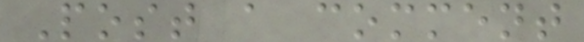Post a comment
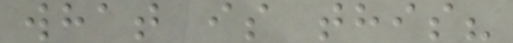what is this?
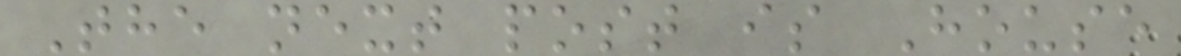The next post is House
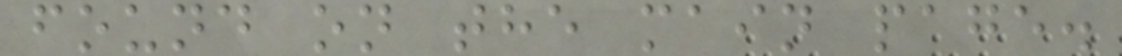found on the main page.
